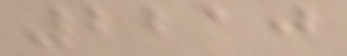2210
